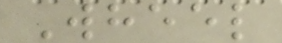Wheel
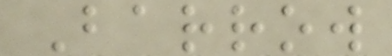Barrow
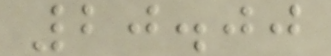20.00
